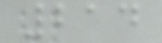214
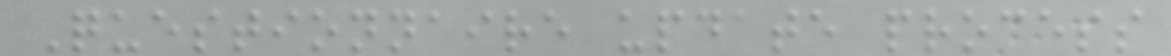Questionnaire update process
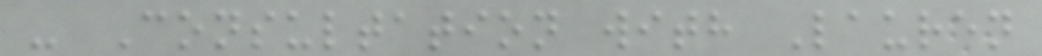- Consultation with Lauren
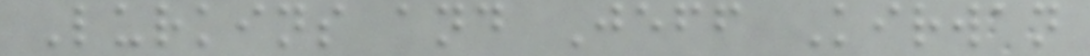Lurkins and Jeff Kirwan
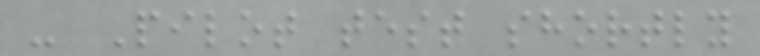- Pilot test shortly
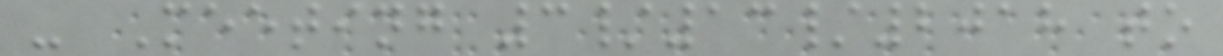- Meeting 3/13/2018 to
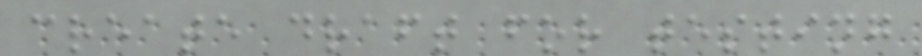create draft for testing
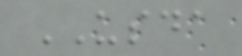USDA
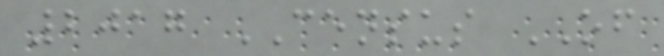2017 CENSUS OF
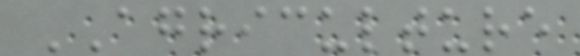AGRICULTURE
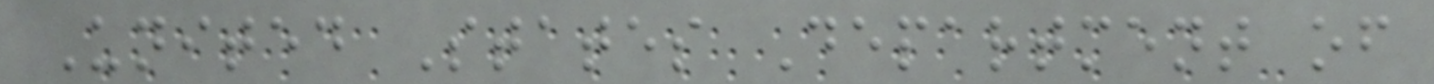United States Department of
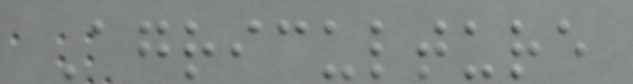Agriculture
